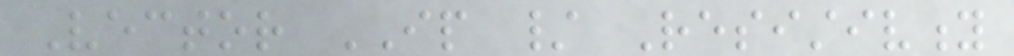Vector IP / Resistivity
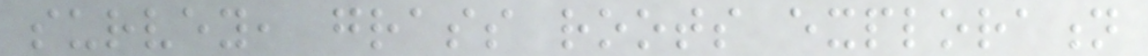survey, grass roots exploration
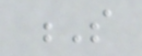S
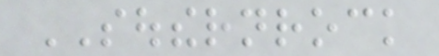SOUTHERNROCK
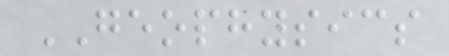GEOPHYSICS
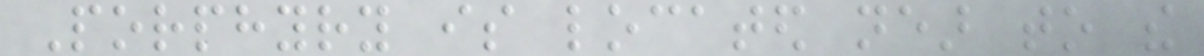Porphyry is located near to the
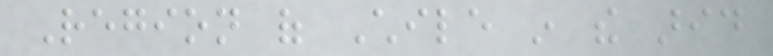Region of Chile in the arid
